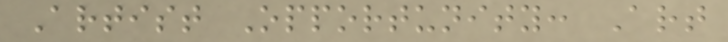Artist Opportunity: Art
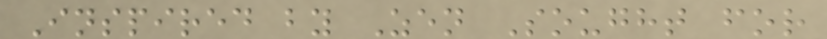Inspired by Zen Sought for
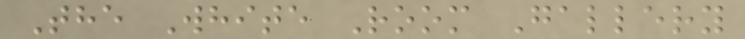The White Room Gallery
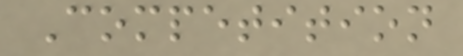Competition
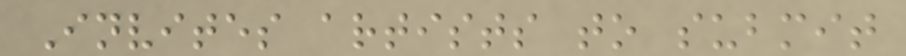Invites artists to submit
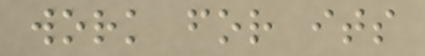work for its
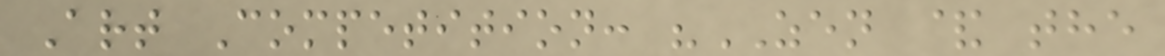Art Competition: "ZEN & the
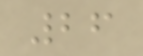26
